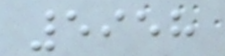5958
